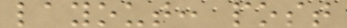layout: post
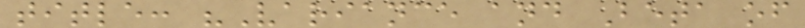title: "Variance and Beta of
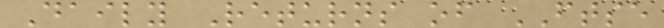Daily Returns of FTSE
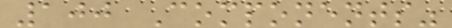100 Components"
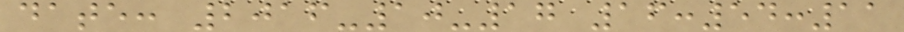date: 2016-10-17 16:54:11
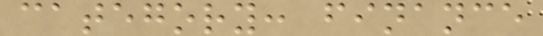category: finance
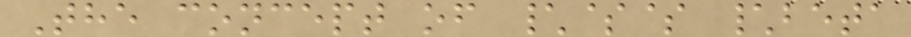The concept of \$$ \beta
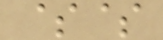$$
